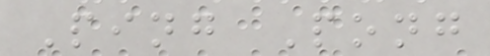Ping Pong
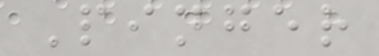Pinger
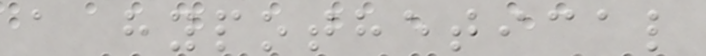a hypothetical
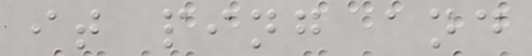it ping and
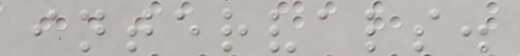intervals.
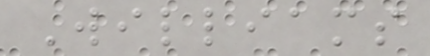Williams
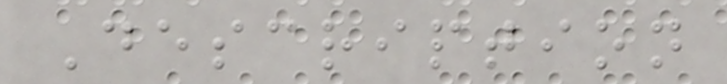Description
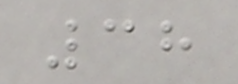38
